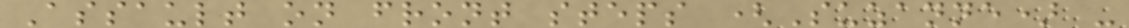Assault on front steps (Suzanne) -
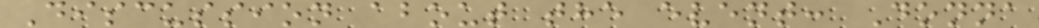Discussion about the event: Donna
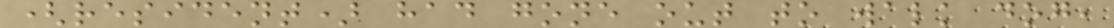(resident) had gone out to walk dog,
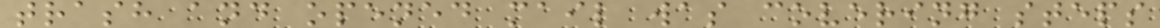trash and opened mail was covering steps
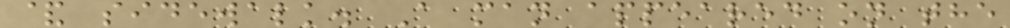& sidewalk. A man appeared on the
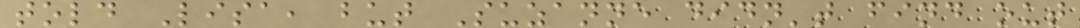told Lisa, but Suzanne didn't find out
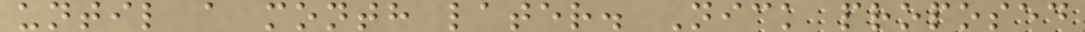until a month later. Nick proposed
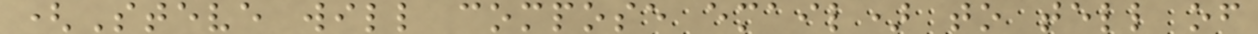(Steve will compose email) to tell of
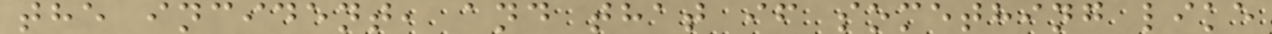the incident, and that if something like
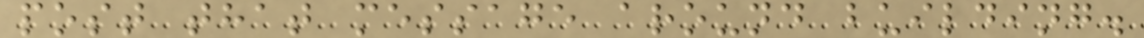post that message around building.
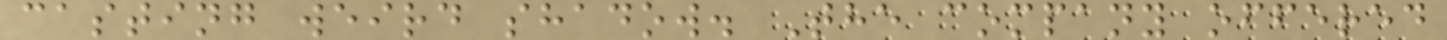casting weird shadow. The company offered
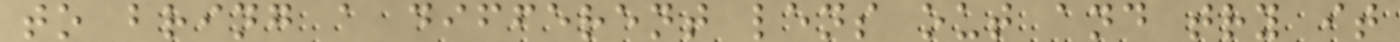to bring a different lens out and try it
